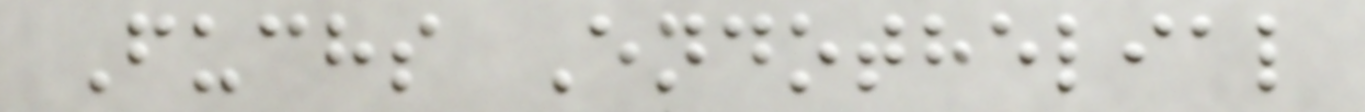Fuchs Endothelial
